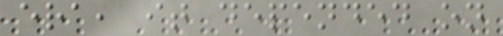era, it depended on
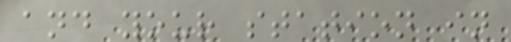and your station in
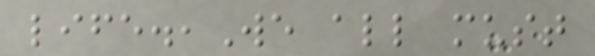life.,We all must
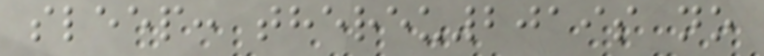sleep: thereu2019s no
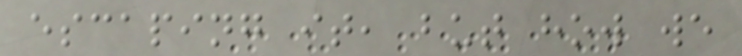escaping it, but how we
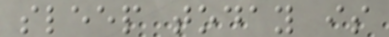sleep today is
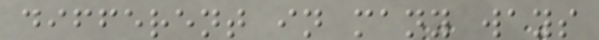different in many ways
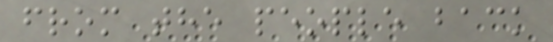from the people back
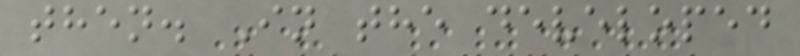then. In the developed
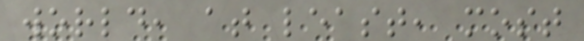world, at least, most
